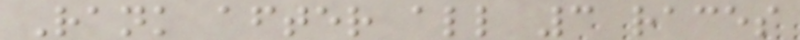Rank after all 3 races
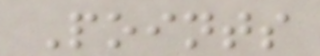Points
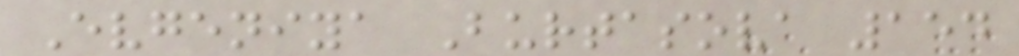Evgeniya Burtasova 154
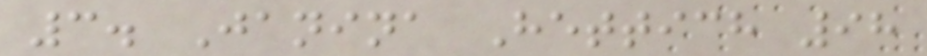3. Janina Hettich 98
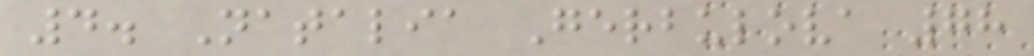4. Natalia Gerbulova 78
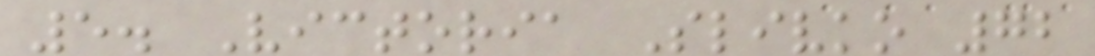5. Victoria Slivko 72
